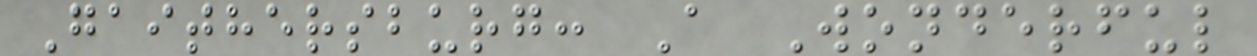Gaithersburg: A Wonderful
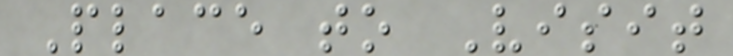Place to Visit
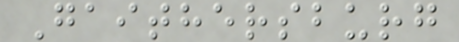Gaithersburg
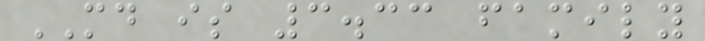MD is 3.33 family
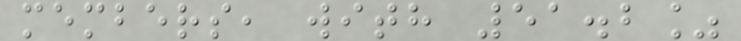members, with 51.2%
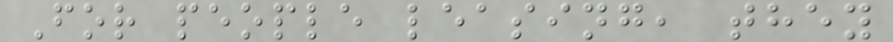For people leasing, they
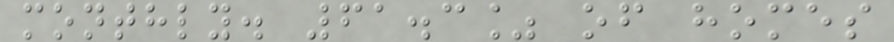monthly. 61.3% of homes
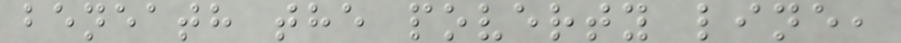beneath the poverty line,
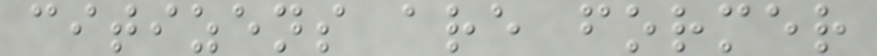citizens are former
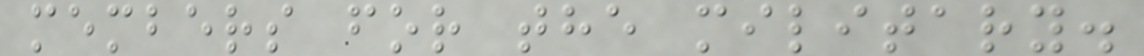members for the military.
